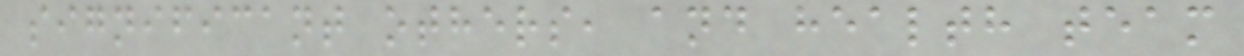significant others, and health team
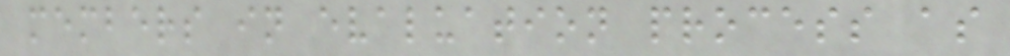members in evaluation process as
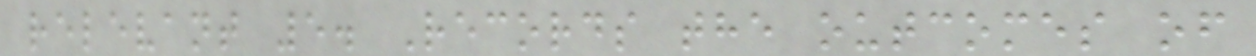relevant 5. Records the outcomes of
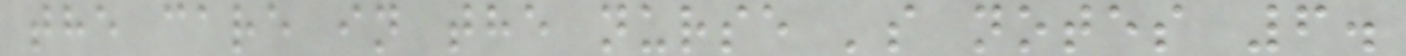the care in the nurse 's notes 6.
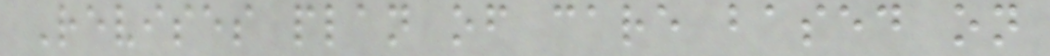Revises plan of care based on
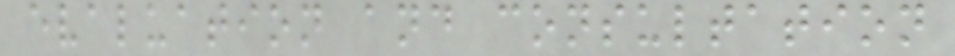evaluation and consultation
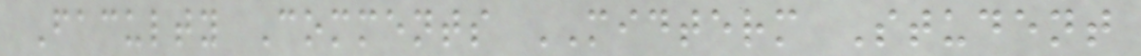Faculty Comments MIDTERM Student
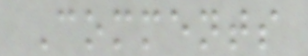Comments
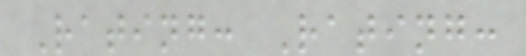Rating: Rating:
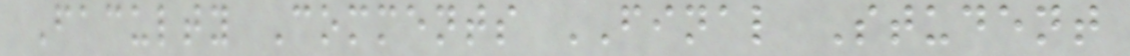Faculty Comments FINAL Student
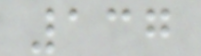137
